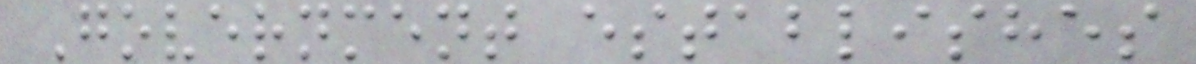Government establishes
